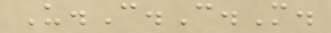U.C.C.M.
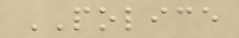POLICE
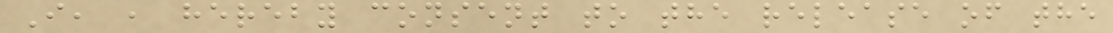I, , hereby consent to the release of the
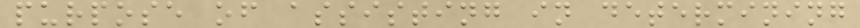purpose of assisting in determining
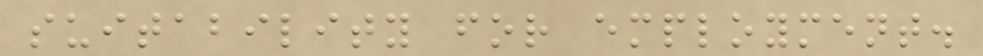suitability for employment.
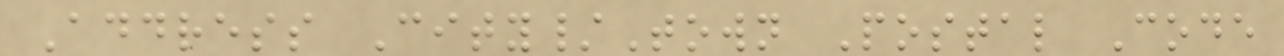Address City/Town Postal Code
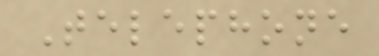Telephone
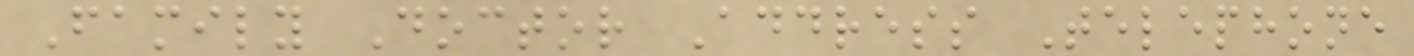Family Doctor Address Telephone
